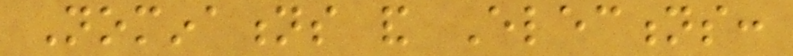Nominations and Elections:
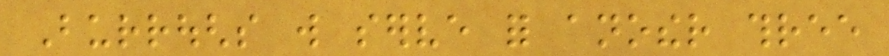Burroughs will serve for another three
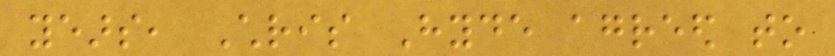years, Chris Hyde agreed to
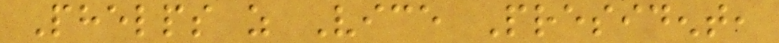Phelps as Vice President,
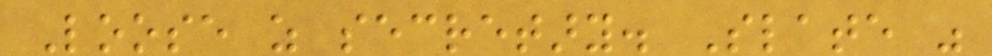Loose as secretary. Slate was
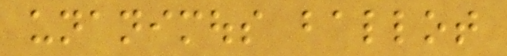unanimous ballot
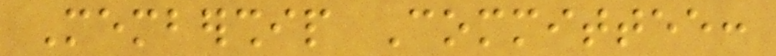Membership Committee:
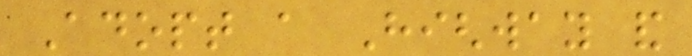Adopt a Highway and
